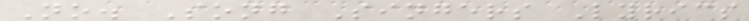No. Song Singers Lyrics
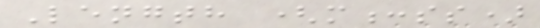Length (m:ss)
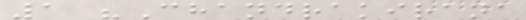1 "Chandrakirana
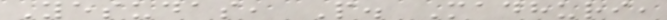Yesudas, P. Madhuri,
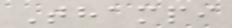Thampi
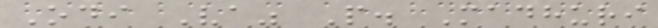Odi Va" P. Madhuri
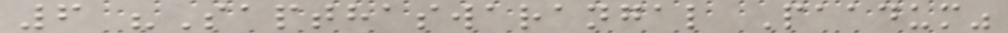6 "Sapthaswarangal Paadum"
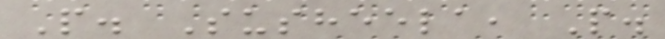P. Susheela, P.
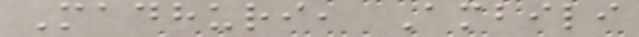Madhuri, Ambili
